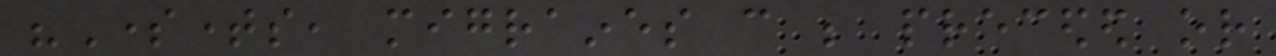"Sometimes, migraines can be preceded or
